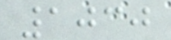1030
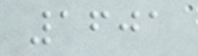1601
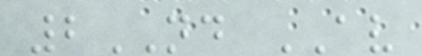2ND AV
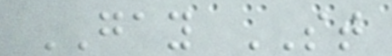GAY ST
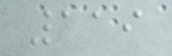119
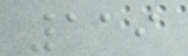119
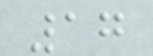17
